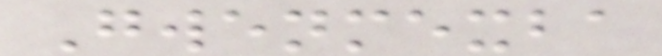Gwenmexba
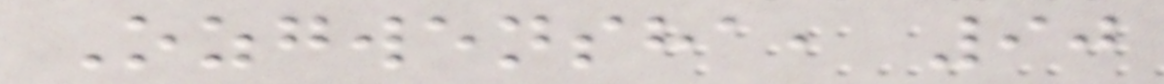Ozgwensha, 90
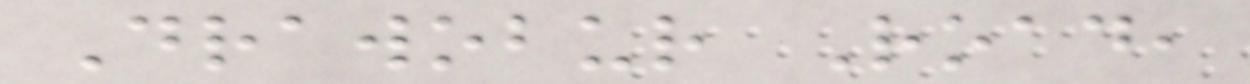Drawobur Road,
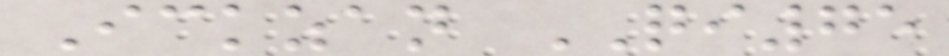Ickzan QI75
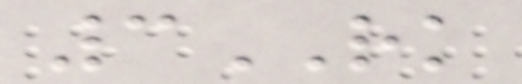3RK
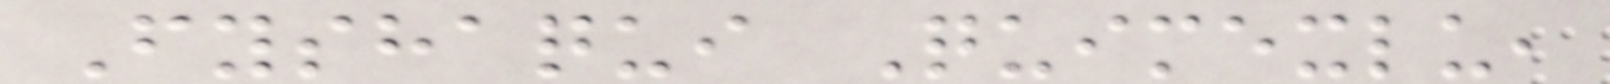Fyshaqui Quimexlu,
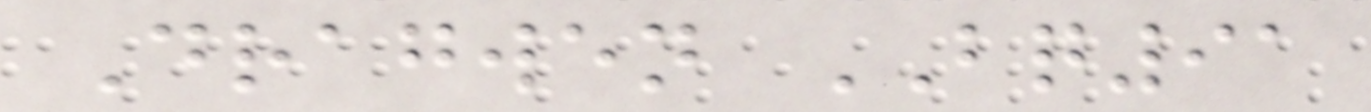Dragwen BQ91
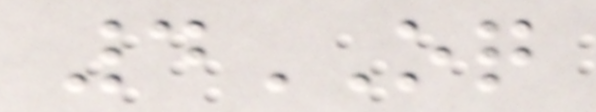4OQ
